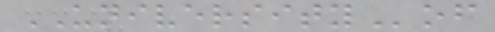UNIVERSITYof
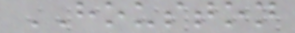HOUSTON
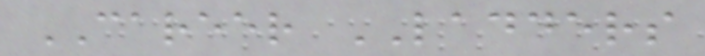CAREER LADDERS
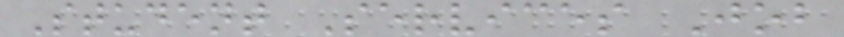Student Services Job
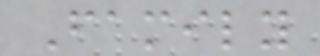Family
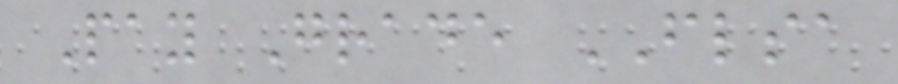Pay Grade FLSA
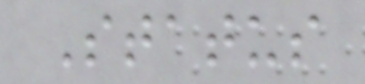Status
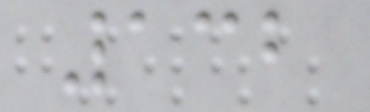132
